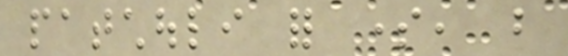patchouli for some, but
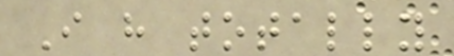I have totally
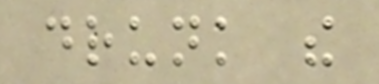drunk the
